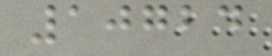10724
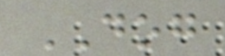DOG
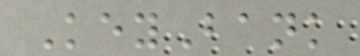KeyBank
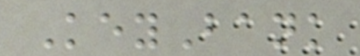KeyBank
